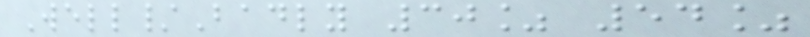Well/Badly 30% 54%
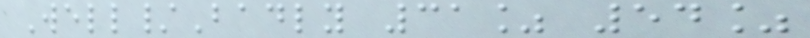Well/Badly 31% 54%
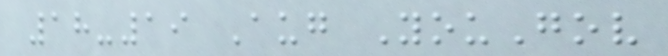18-19 Aug YouGov
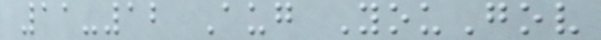11-12 Aug YouGov
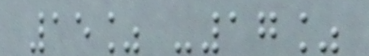15% -17%
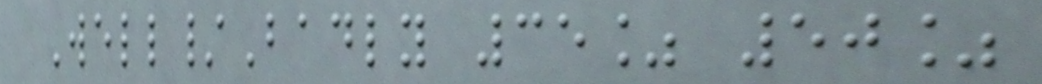Well/Badly 35% 50%
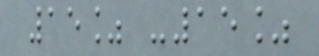15% -15%
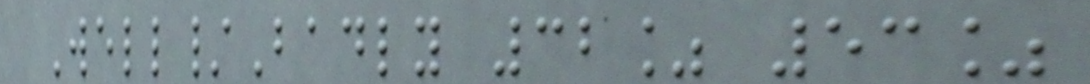Well/Badly 32% 53%
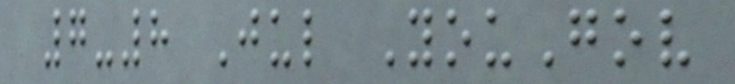7-8 Jul YouGov
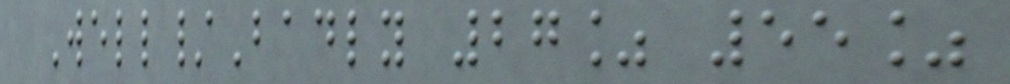Well/Badly 27% 55%
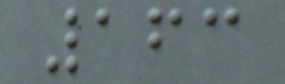163
